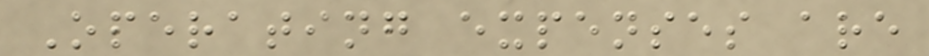Operating expenses are
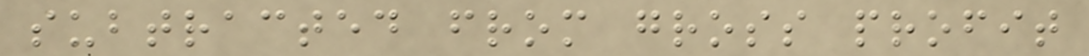subtracted from gross profit
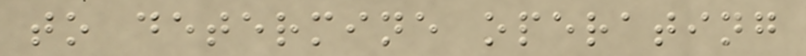to determine operating
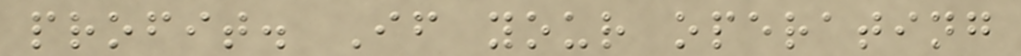profit. If your operating
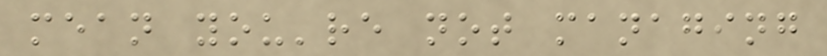mean you're not managing
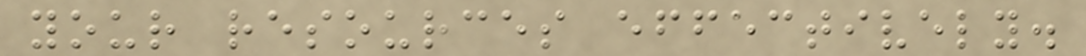your resources effectively.
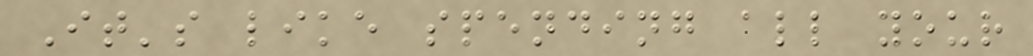It's like spending all your
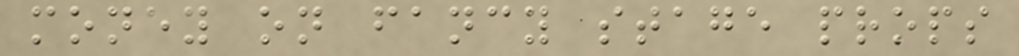money on fancy stage props
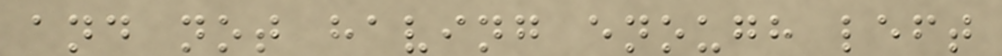and not having enough left
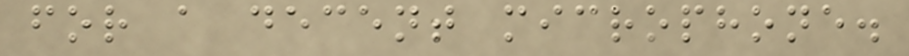for a decent microphone.
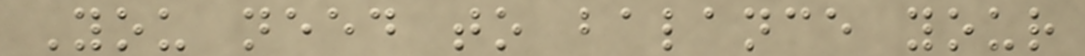You need to balance your
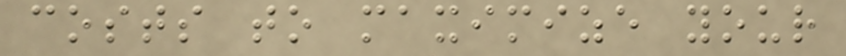costs to maximize your
